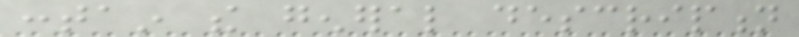contain the general description
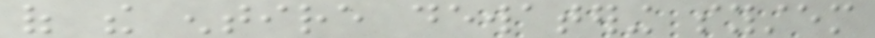of the entire dewatering system
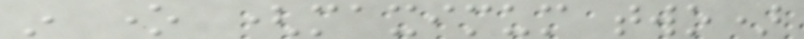in one (maximum two)
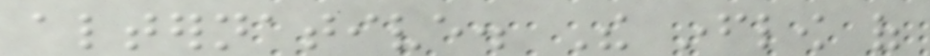alternative. The inflow of
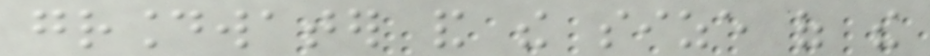groundwater and the size of the
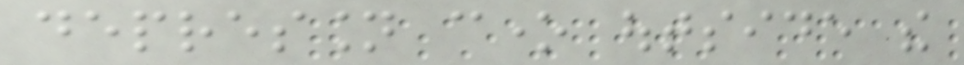depression cone outside the
